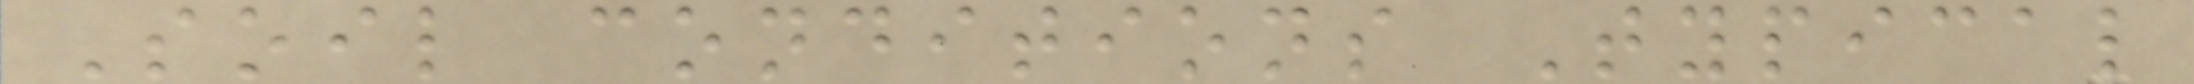Soil conditions Typical
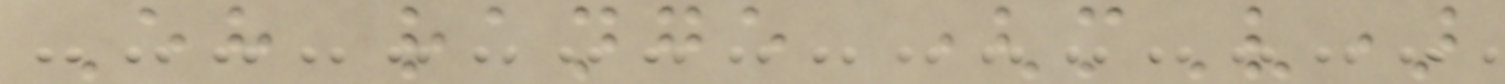Eh range (mV)
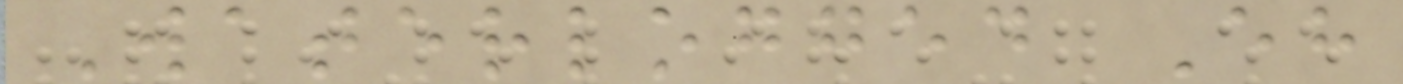Waterlogged Eh
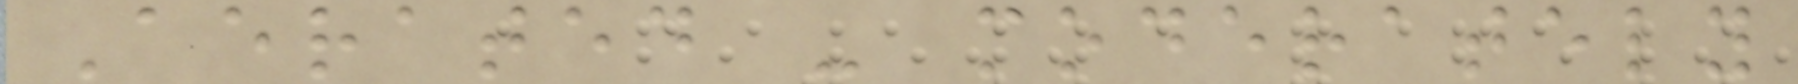Aerated - moderately
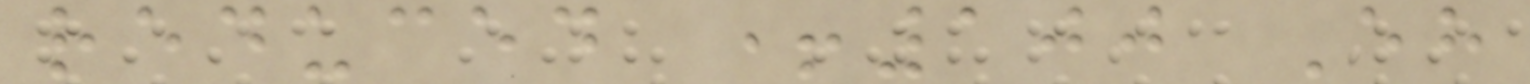reduced +100 Eh
